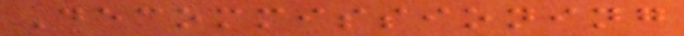Decommissioning
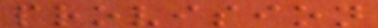provision
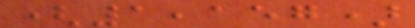(1,157)
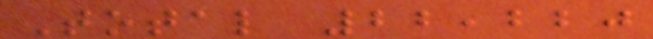Total 22,220
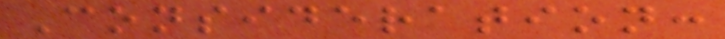Consideration:
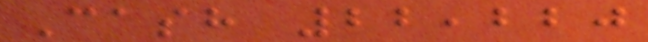Cash 22,220
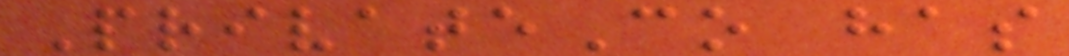PrivateCo has
